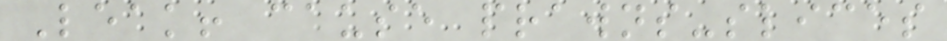Leak! cause prawns-slices
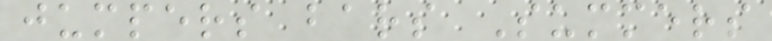jumpers bars Summers
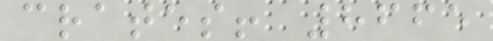crates! 8665
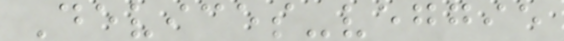Devices-veggie
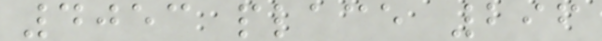4053 place 296
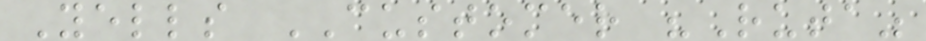Yells CUSTOMER "Ruta"
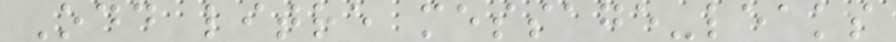Odd litre message-leaks
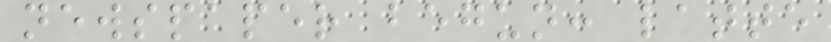newspaper begun: latte
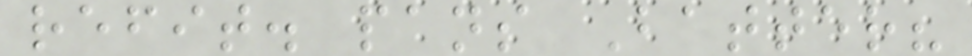refit. pans Batter?
